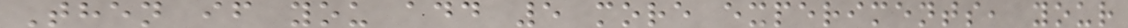Then if you add 5 more experiments, your
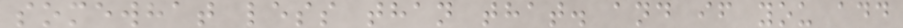somewhat less than that. and if you add
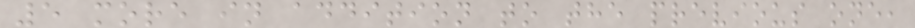5 more in addition to the previous one,
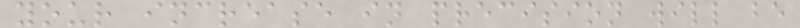your increase in precision will be
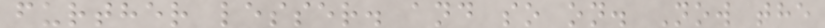further lesser. and so on. Now the
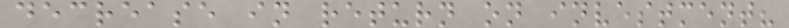decrease in return on investment?
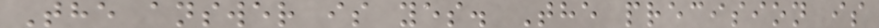The answer is yes. The precision is
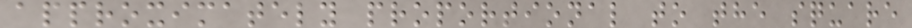approximately proportional to the square
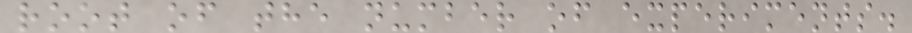root of the number of experiments.
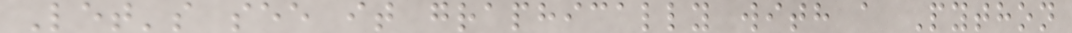Let's see it graphically with a Python
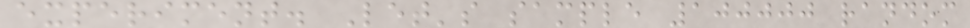experiment. Let's sample 100000 random
